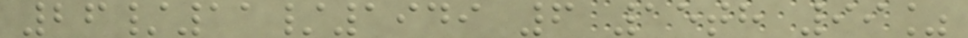26/11/1949 6 15th 99%
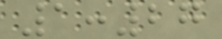1:27
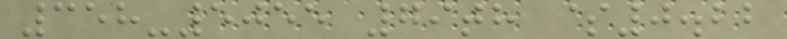358-5055 79th $0.22
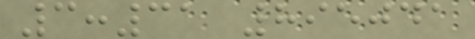3:31 895041
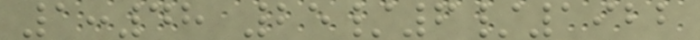1:48 25/6/1922
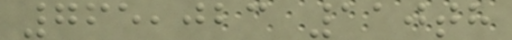765,023 110th
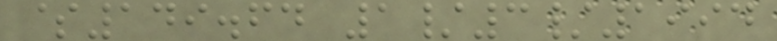$149.64 1/3/1994
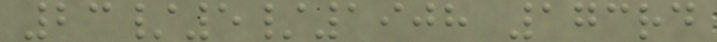23/5/1908 173rd
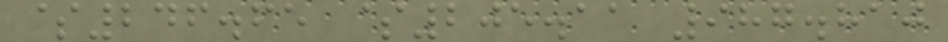$246.65 $205.11 987.810
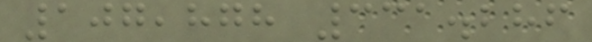107,878 331.286
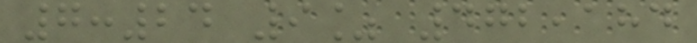7:24 9% 472,184
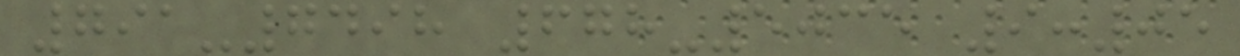791-7498 678-5035 9:05
